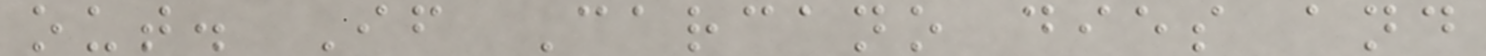out. If Carcano dies and
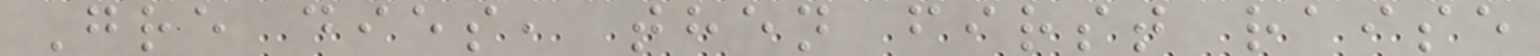Gre dies, then first raise
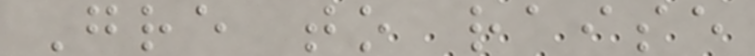Gre to raise
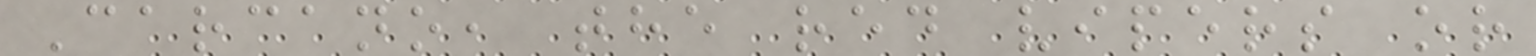Carcano, the red vipers or
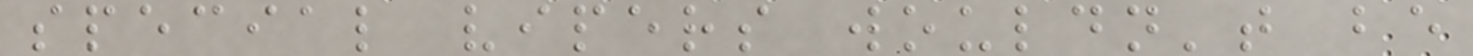special vipers wouldn't be
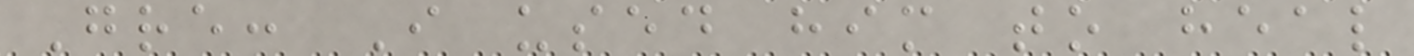Gre: I used him to heal
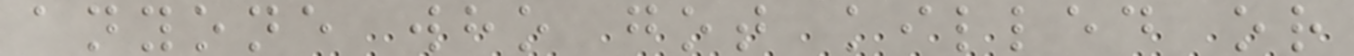anyone who got killed or
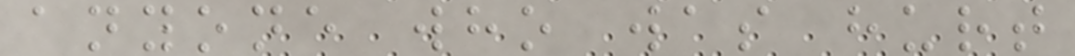anyone who was hurt
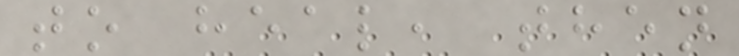to heal, then
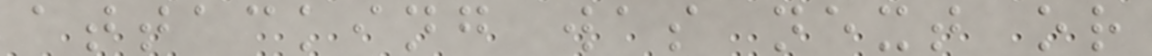attacking was next or
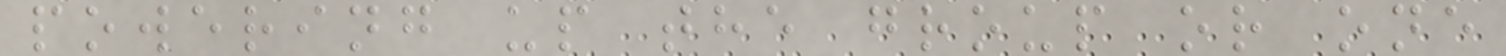powering up the group or one
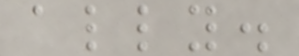ally.
